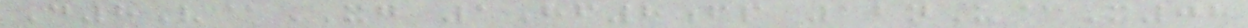D8V@XG 1Hf8fp 12nU@M08
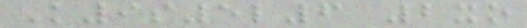K9s5l6 2xo
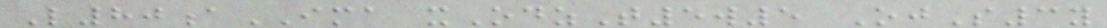L80aIMA xOdzT5w5 OjS3y
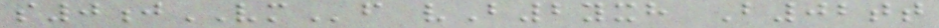s0jVMf vB2yxh B02tt
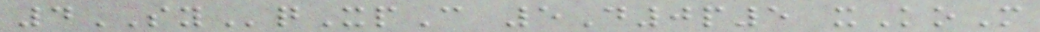4SYqXpC 5D0p5 xKoM
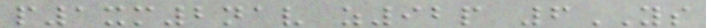p1xm2nav z92p 6YS
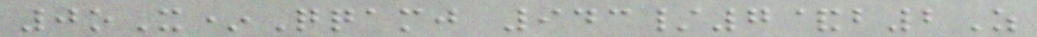0oX*Qqamj 943/7&b2Z
